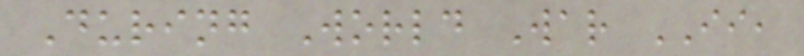During World War II,
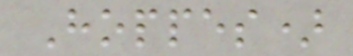Hoppes)
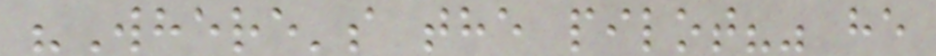"Where's the pilot?" he
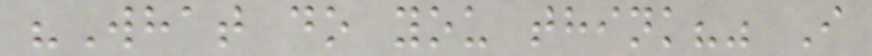"What do you think?" I
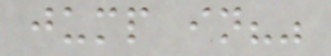jump in?"
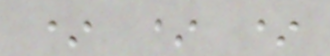* * *
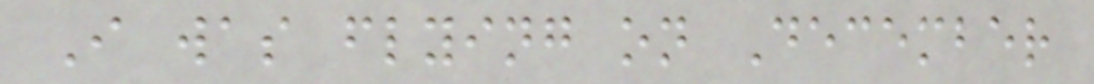I was flying on December
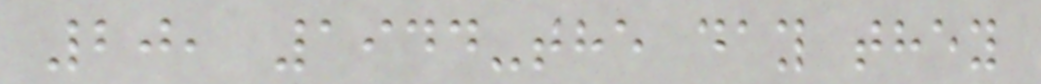20, 1944-the day they
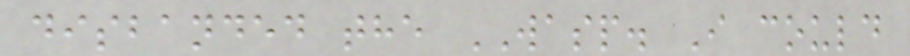disbanded the WASP. I could
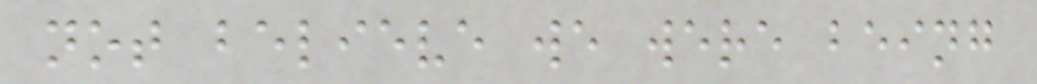not believe we were being
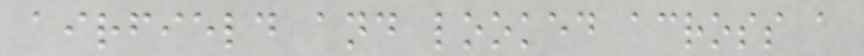airfield and looked across a
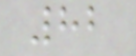82
